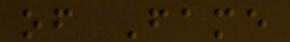of Fame
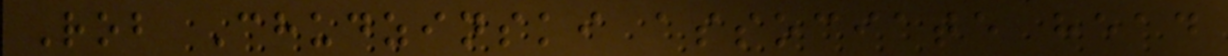Rob Chudzinski associate head
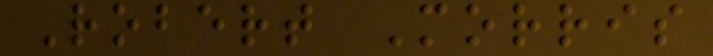Robert Morris
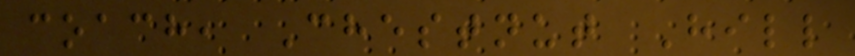coach, Chestnut Hill
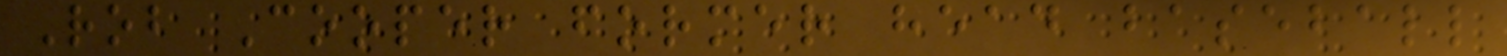Rob Cooper former head baseball
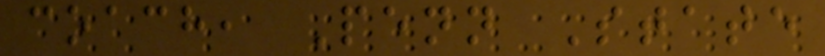coach, Penn State
